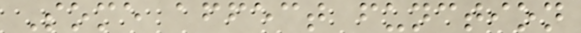Some affect function
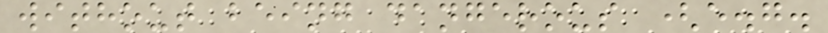without being dangerous (e.g.
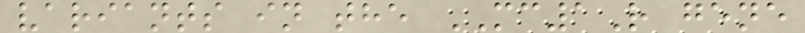variants in the MC1R gene
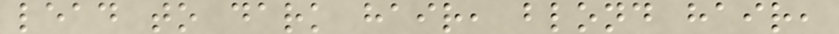lead to dark hair, blond hair,
